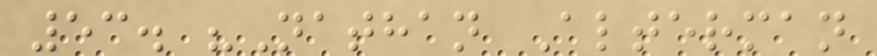53. "Nathan Alterman
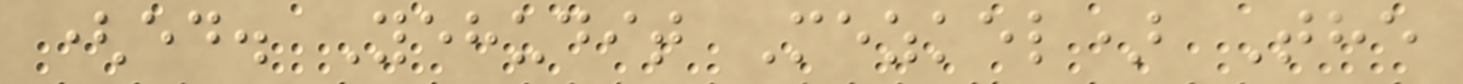(ed. Yehudit Mezkel) The
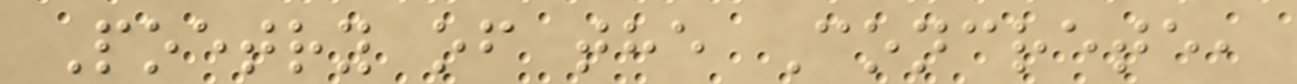Poetry of the Concrete,
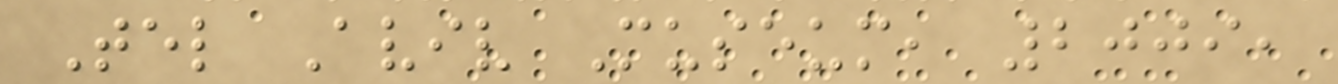Tel Aviv Museum, 2009,
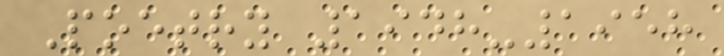Poetry 1948-1958
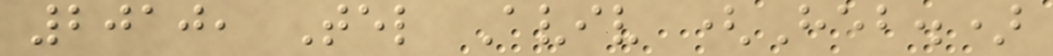2010, Tel Aviv (Heb.)
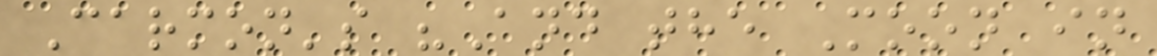Carmon's "And the Moon in
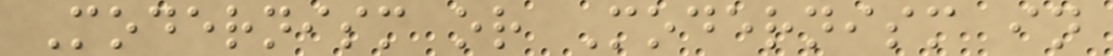Modernism or Modernism in
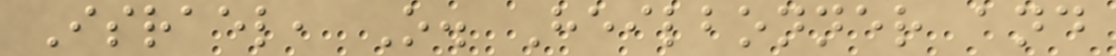Israel, O. Heilbonner and
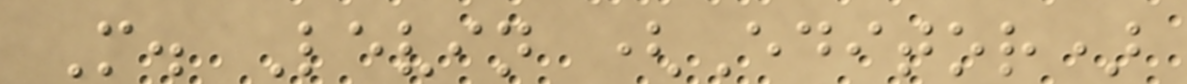M. Levin (Editor)
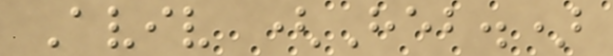Aviv (Heb.)
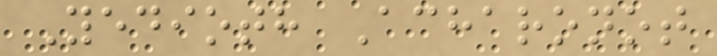Yedioth Acharonot
